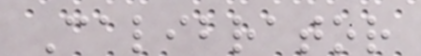Calibrator
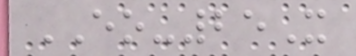EO-25X
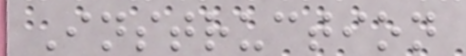Instruction
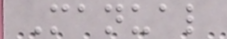Manual
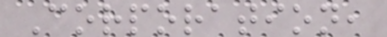Corporation,
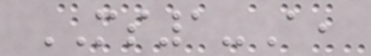MS1-A,
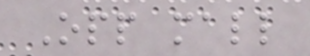Opp mall
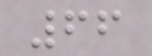66
